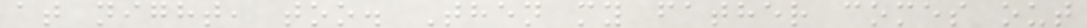at night, too. Then my father comes out
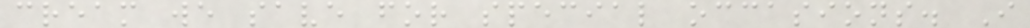cream we save for special occasions. I
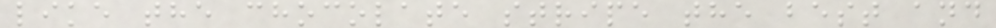like the chocolate stripe the best and
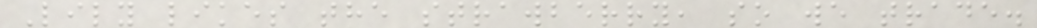Lily likes the strawberry, so we trade.
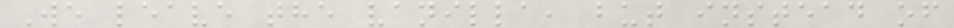We leave the vanilla, but instead of
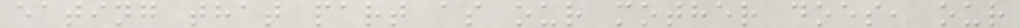eating that part as our mother does, our
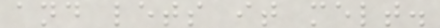and lets it melt.
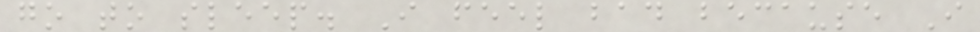go to sleep. I feel bad because I
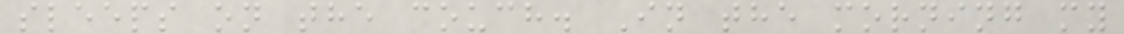sleeps on the couch. In the morning my
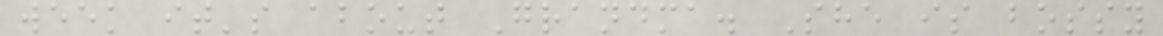week it's about Grandma. She is bossy
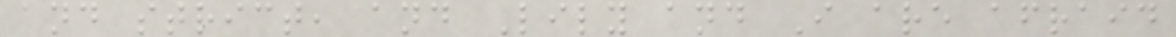and strict, and Lily and I are afraid
